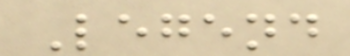Legend
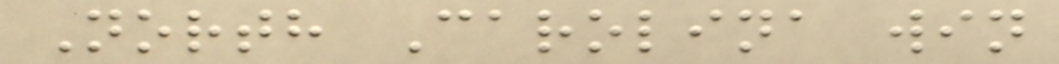North Carolina win
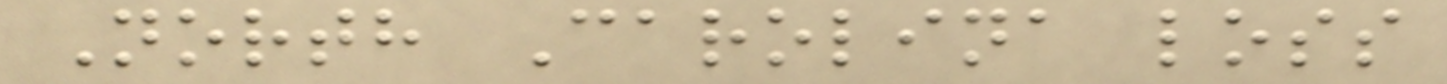North Carolina loss
